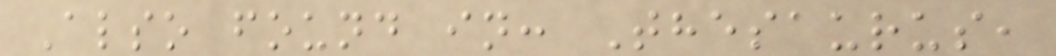Also found in: Thesaurus,
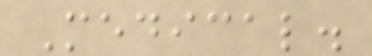Medical.
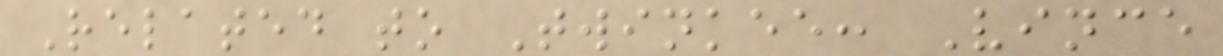Related to Twinkee: Vince
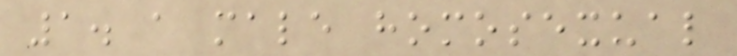1. a male homosexual
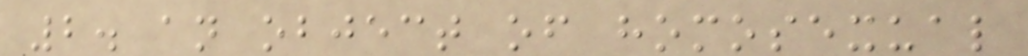2. an object of homosexual
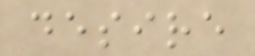desire
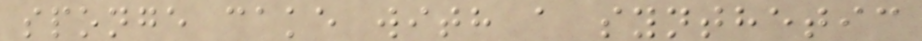sponge cake with a synthetic
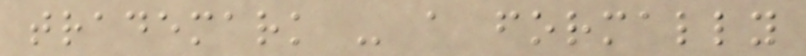trademark - a formally
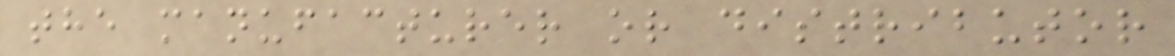the manufacturer or distributor
